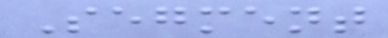Segment
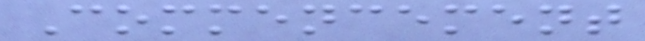Commencement
